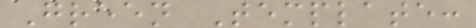Green Template:
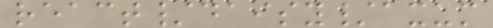react/daisy/axum
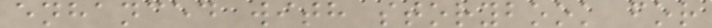enhanced with storybook for
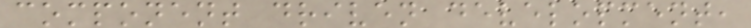component driven development,
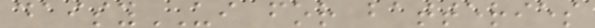daisyUI for batteries
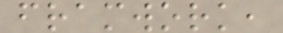framwork,
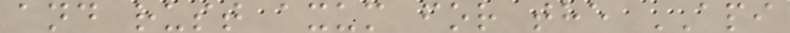and rust axum for the API
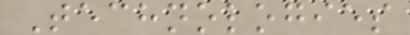Technologies
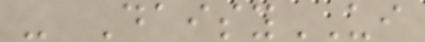- DaisyUI
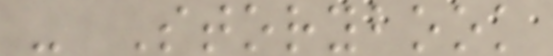- Storybook
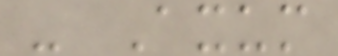- Axum
